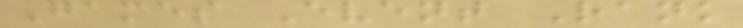Games Event Rank
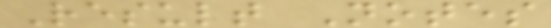Result Notes
